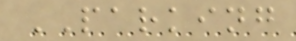PARKING
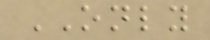ONLY
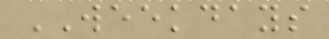WEEKDAYS
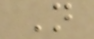N
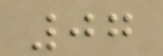07
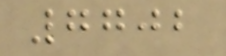7702
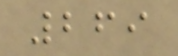269
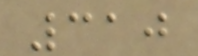310
